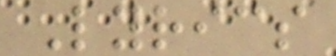Lyrics
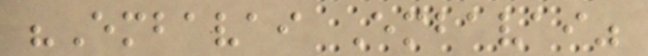"Embavai Embavai"
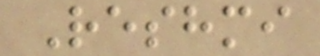Reshmi
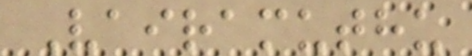Vairamuthu
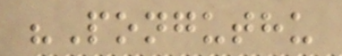"Ponguthu
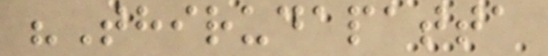"Thirudapatta
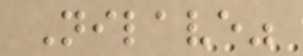Nilave"
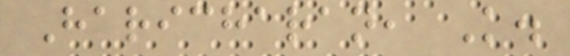Haricharan, K.
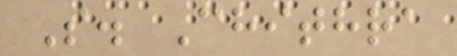S. Chithra
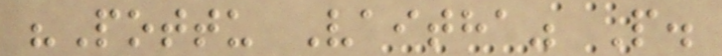"Pottu Vaitha" P.
